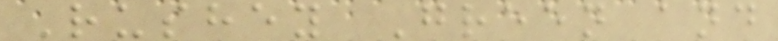Rushey Green and
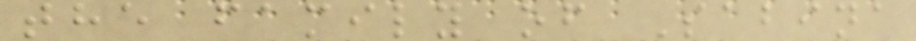the family of Sabina
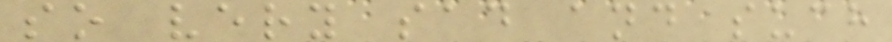so very sad and such
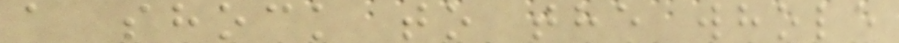a shock to the whole
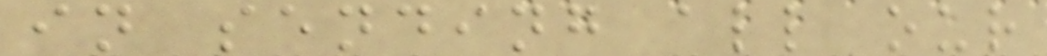in sending all our
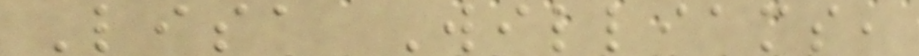Lisa Williams,
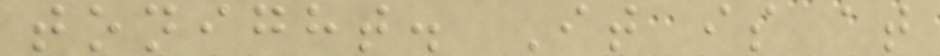tonight. It is at
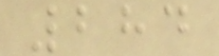284
